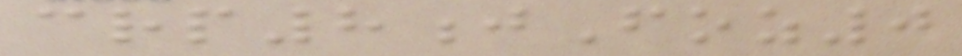crp8jFoz0
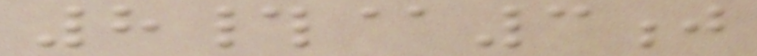8#@3j
